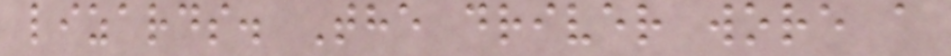lizards. The driver wore a
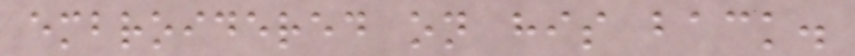embroidered on his back.
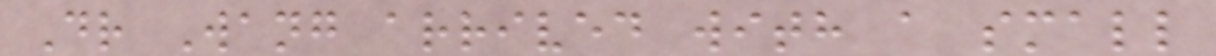Dr Wang arrived with a small
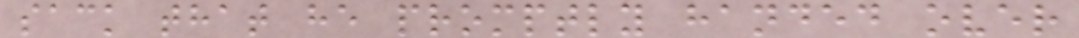sack that he promptly handed over
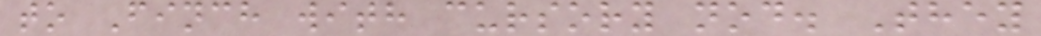to Finch with cursory nod. They
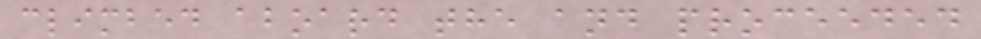climbed aboard the and proceeded
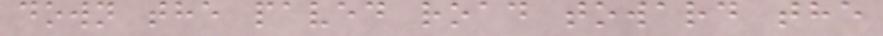down the paved road toward the
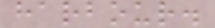harbour.
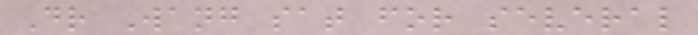Dr Wang sat for several
